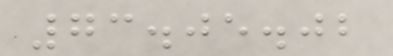73.05.02
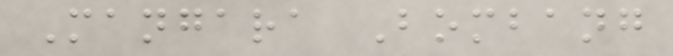Mangara Bombang
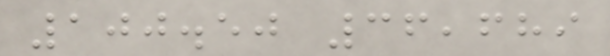100.50 36,689
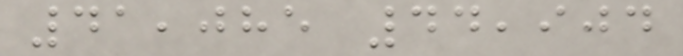41,085 44,904
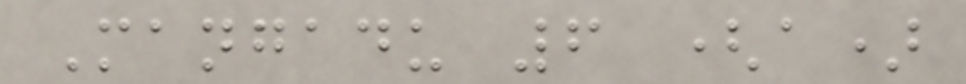Mangadu 6 (a)
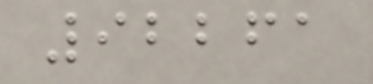92261
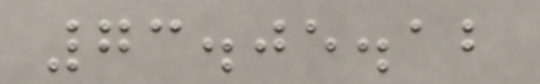73.05.12
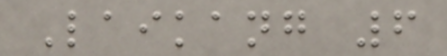Laikang 6
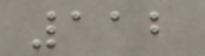112
